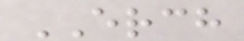ERCH
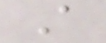A
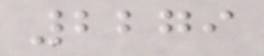2279
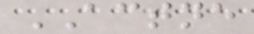ACTNE
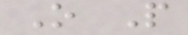O P
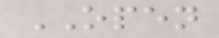OPEN
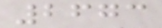2673
